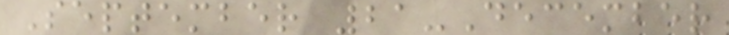September 21-December
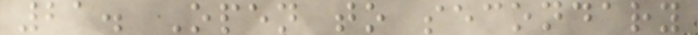21. Open to secondary
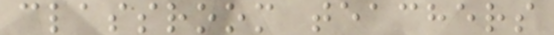classroom teachers
